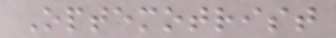Optemotrist
